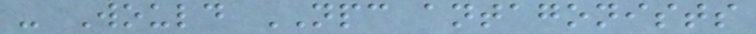- Would NPC antagonists
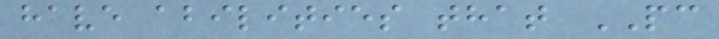have abilities that PC
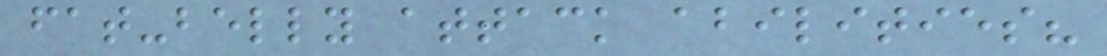fat-belly attack abilities?
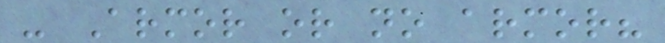- Armor or no armor?
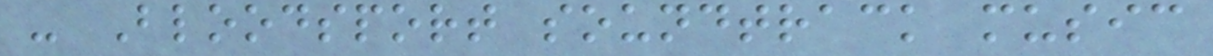- Bloodsport soundtrack music
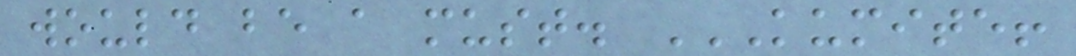would be a must. KUMITE!
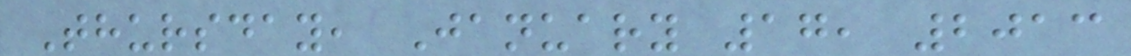Thursday, January 17, 2013
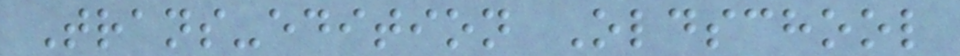Trans-edition Oldschool
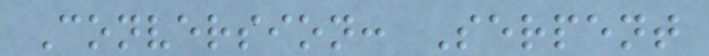Conversion: Serpent
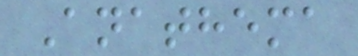Anathema
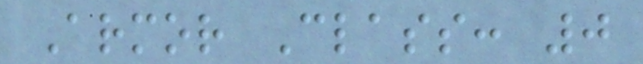Armor Class: 0
